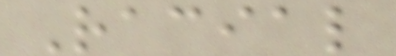Racial
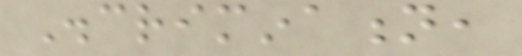Discrimination,
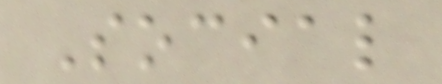Social
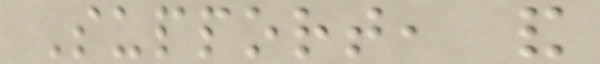Support, and
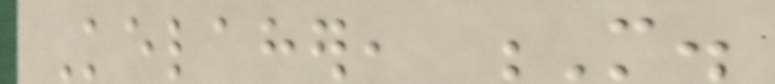Kelaher, M.
